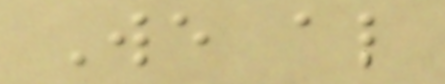We also
